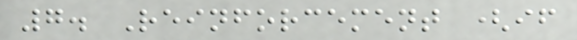7. Reinforcement (if
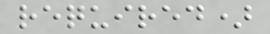required)
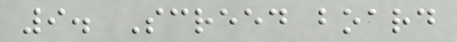9. Screed board
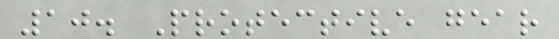10. Protective gear
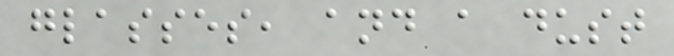glasses, and a dust
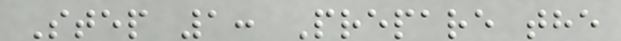Step 1: Prepare the
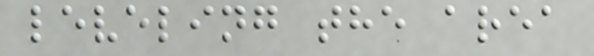leveling the area
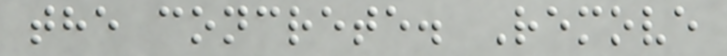the concrete. Remove
